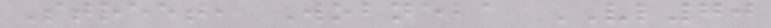Street, Wobneba VL70
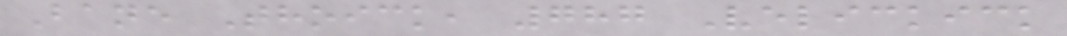Bane Thoick, 787 Velickick
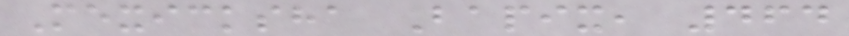Mexicksha Bapix, 464
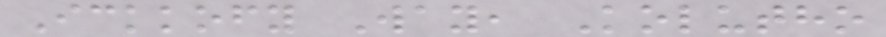Ickkofy Way, Kolutho
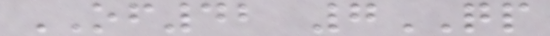OF42 7QP
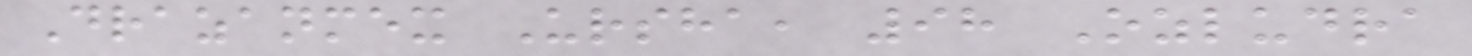Drazanmex Ursha, 98 Ozludra
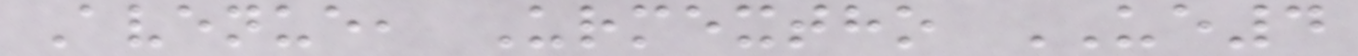Avenue, Urmextho UE4
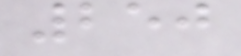250
